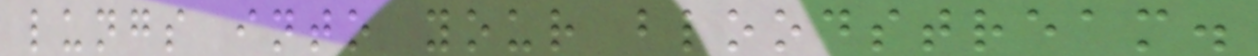lungs into your bloodstream.
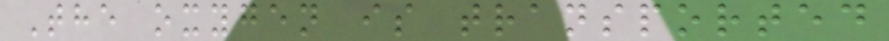The oxygen is transported
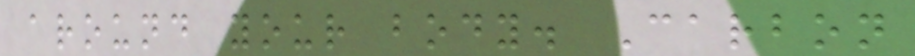around your body. Carbon
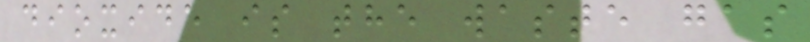dioxide is the waste gas
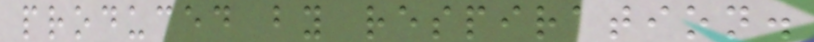produced by respiration.
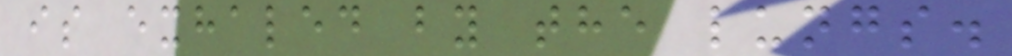is exhaled by the lungs.
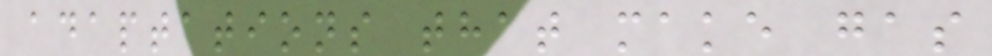adaptations that make gas
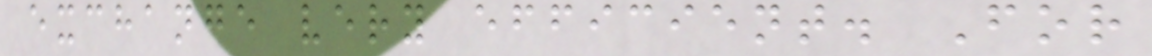exchange very efficient. For
